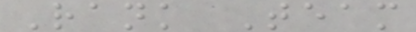Rank Team
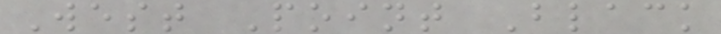West Point Black
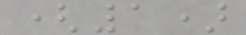(1)
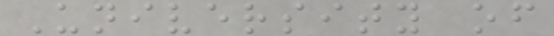University of
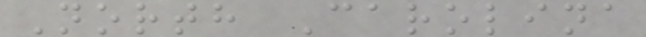North Carolina
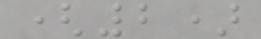(2)
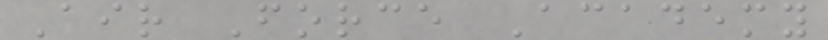Air Force Academy
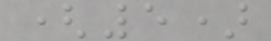(5)
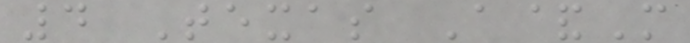4 Texas A&M
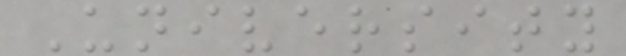University
